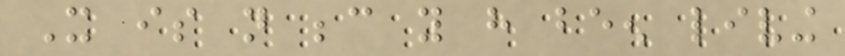It is not because you have been living
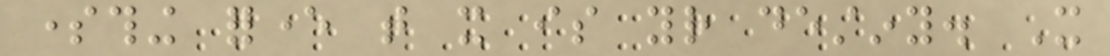something forever that it is your destiny. It
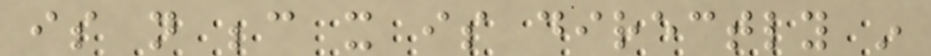is not because it is directly in
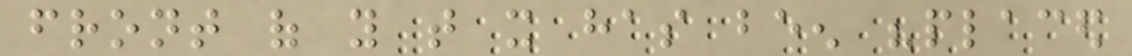front of you that it has been "placed
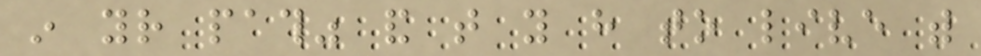in your path" and that you have to live with
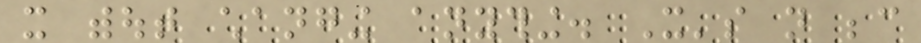it without changing anything. It's not because
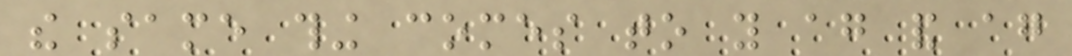the same thing comes to you again and again
